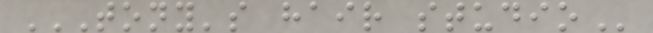TONY'S HAIR STUDIO
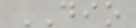DIO
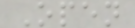Open
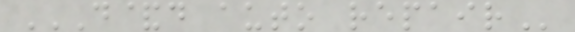D&D AUTO REPAIR
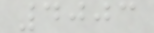4003
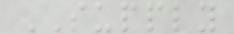SUPPLY
